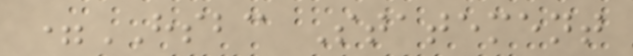=HSBC Statement
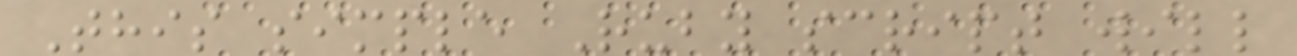This simple Ruby script will
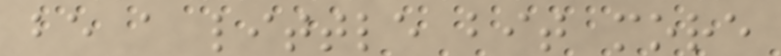be a little bit more
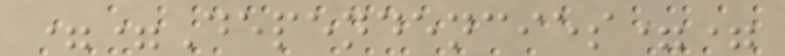==Dependencies==
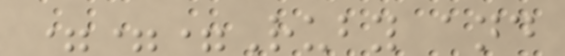===Ruby and
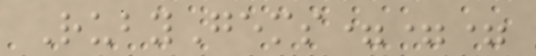RubyGems===
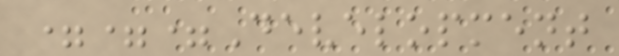===Development
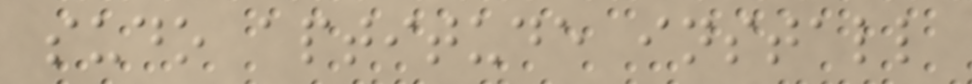sudo aptitude install
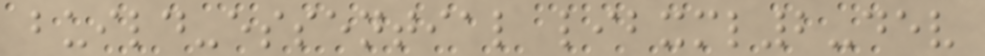build-essential libxml2-dev
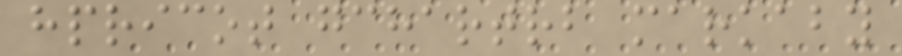hpricot gchartrb markaby
